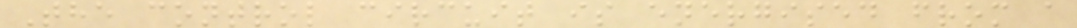The control circuit is energised from a
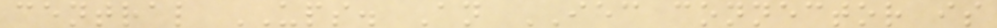central UPS. An IEC connector is
